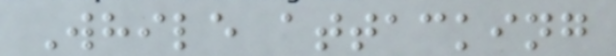While attacking
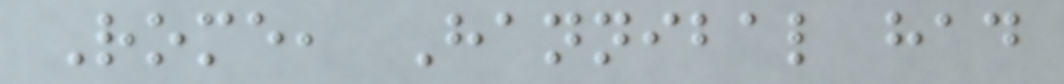Rome, Hannibal had
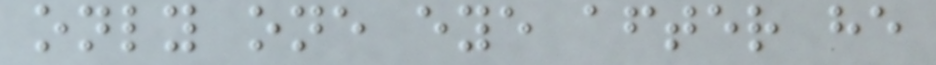only one eye after he
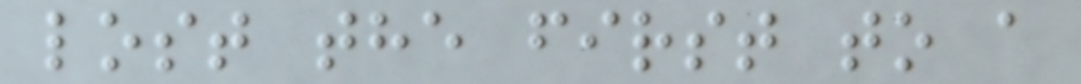lost the first to a
